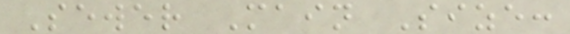Sewer Main Size:
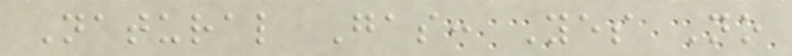Natural Gas: Yes No
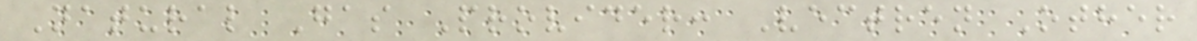Natural Gas Provider: Vectren Other
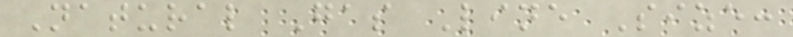Natural Gas Line Size:
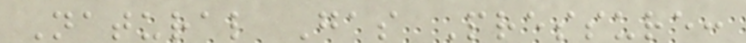Natural Gas Pressure:
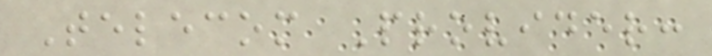Telecom Provider:
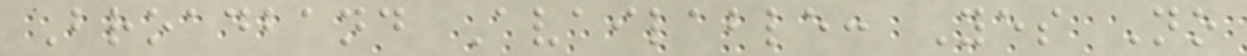Broadband Available: Yes No
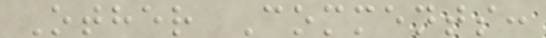Other Comments:
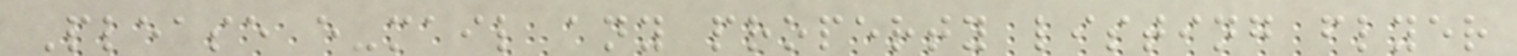Please e-mail any property listing flyer
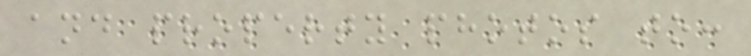and property photos to:
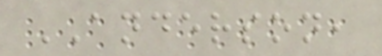ANDERSON,
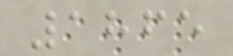1865
